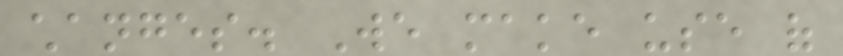changes. We make use of
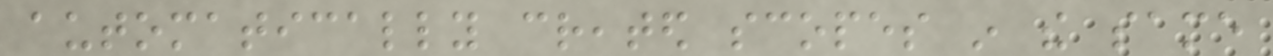automatically created scopes in the same
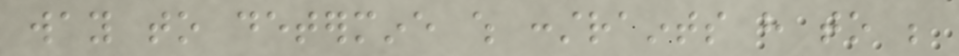way to determine which constraints have to be
